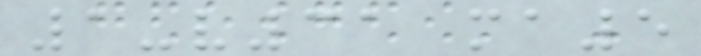1-v31 ma5
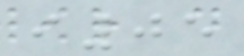i05
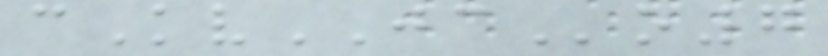cKvJCo7
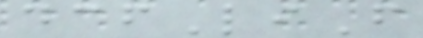dcfLiF
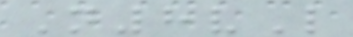N8vL
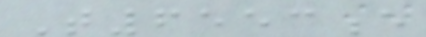T6553e
